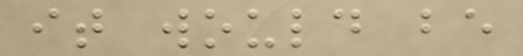it would be
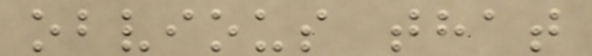obvious that
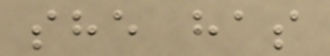she has
